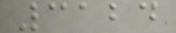3124
